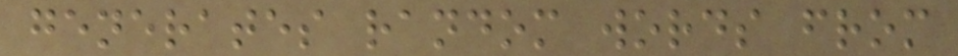generates random words from
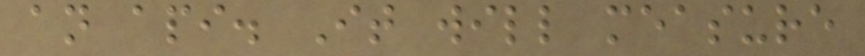an api. It will measure
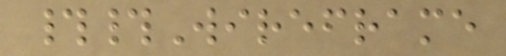##Wireframe
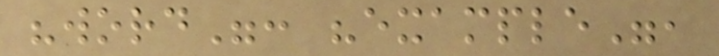"word": "example",
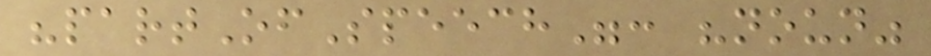"partOfSpeech": "noun"
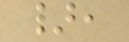},
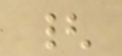{
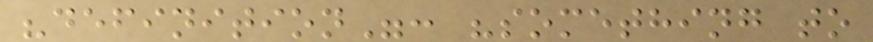"definition": "something to
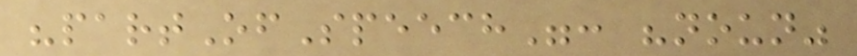"partOfSpeech": "noun"
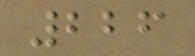226
